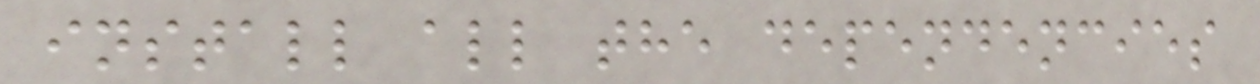install all the dependencies
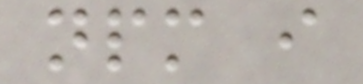npm i
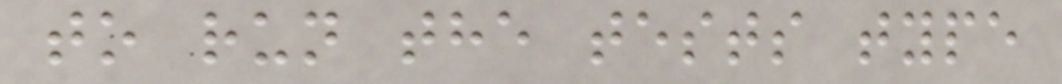to run the tests type
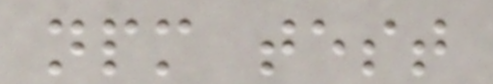npm test
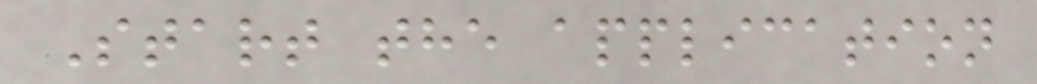Start the application
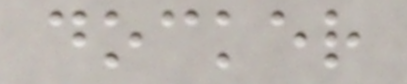docker
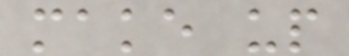make up
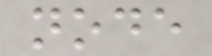node
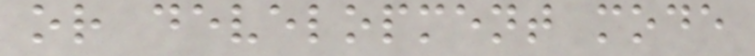or development mode
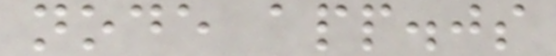node app.js
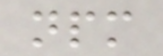npm
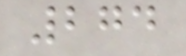274
